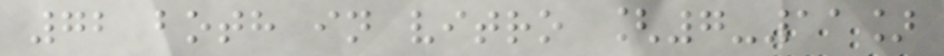72 both in vitro [7-11]
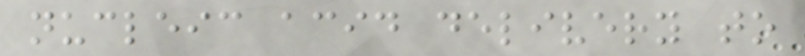nucleic acid delivery to
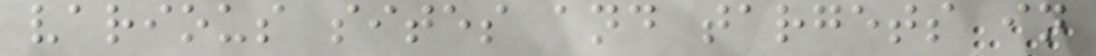various sites and targets in
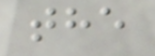the
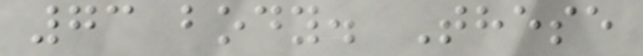73 body. These
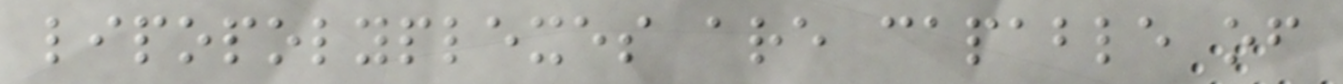lipopolyplexes are capable of
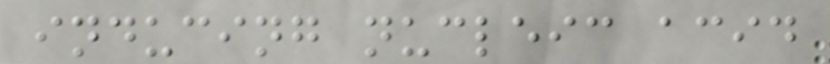inducing nucleic acid
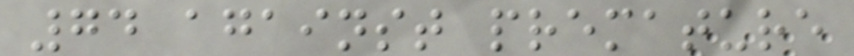74 against premature
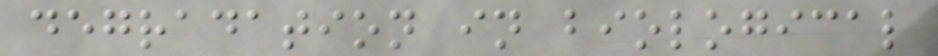degradation in biological
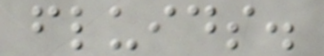fluids.
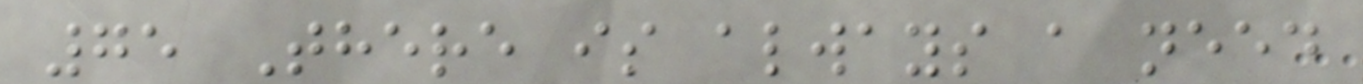75 There is always a need
